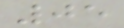05
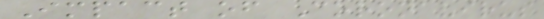Impact of Coronavirus
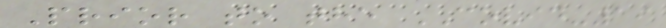Prior to the COVID-19
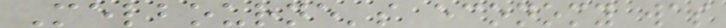Melbourne's economy was
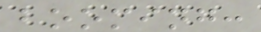booming:
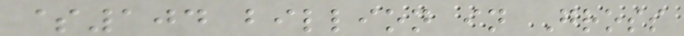$104 billion in Gross
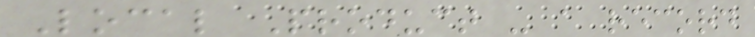Local Product - a record
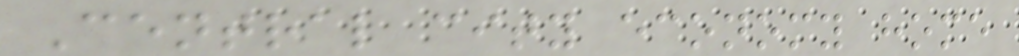Central city economy home
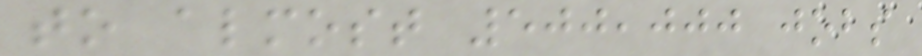to almost 500,000 jobs
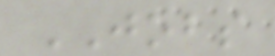JOBS
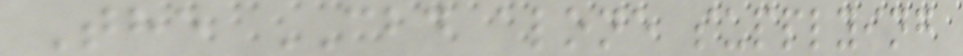The CBD alone supplying
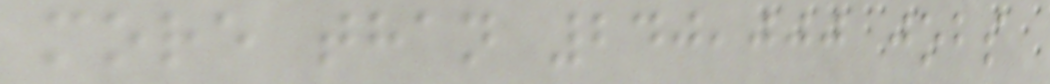more than 240,000 jobs
